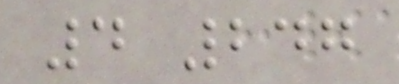4 247
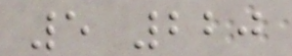5 220
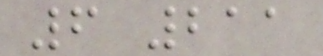6 211
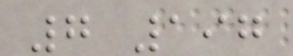7 197
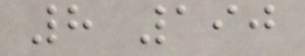8 190
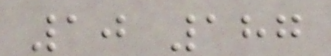10 187
